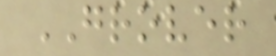GROVER
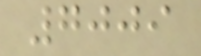7009
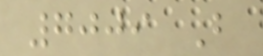7009 B
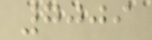7009
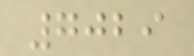7029
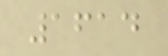1614
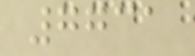7731
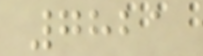7821
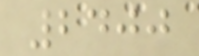2400
